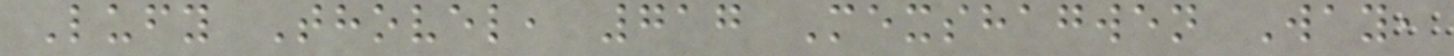Lufy Thovel, 717 Mexshagwen Way,
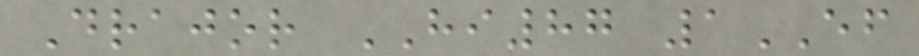Drajor HI87 1EF
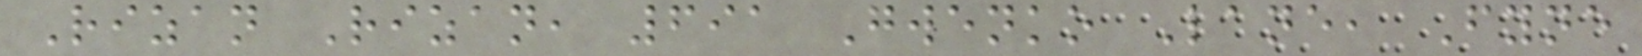Rizan Rizan, 691 Gwenko Lane, Fyne
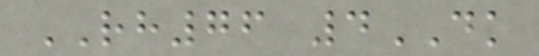RH76 4DK
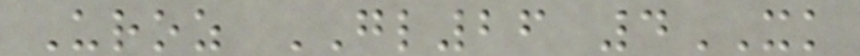Uroz GL26 4XK
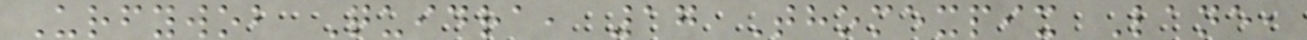Urfywob Quidra, 17 Thomexpix Lane,
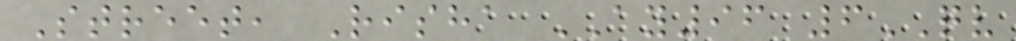Street, Risha AY96 6QV
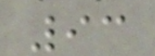93
